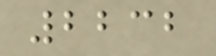2232
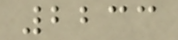2233
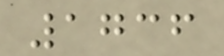1736
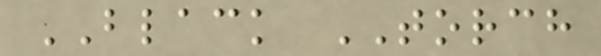BLACK TORCH
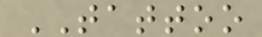TATTOO
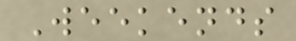Weekends
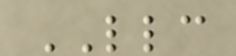LLC
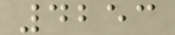4253
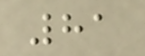81
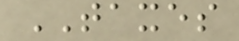TAXES
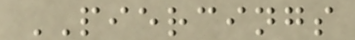PIERCINGS
